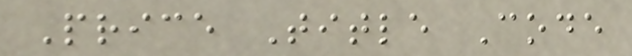Price Title Code
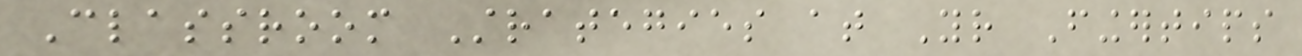Classroom Strategies at Your Fingertips
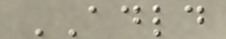ADLD
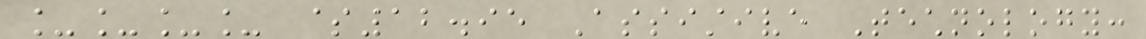____ $12.95 Assistive Technology:
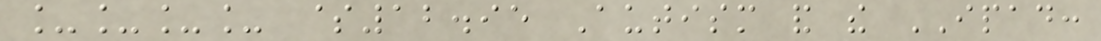____ $12.95 Autism and the IPAD:
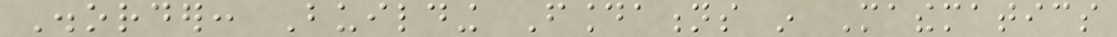Disorder: Building Foundations in Mathematics
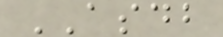ASDB
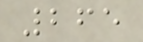265
